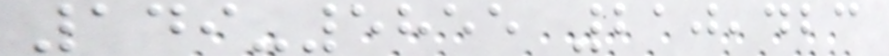149-5855 210,423
